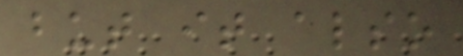but it also
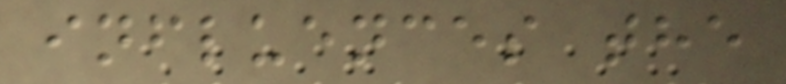influences the
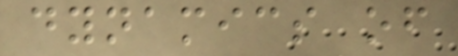dynamics of
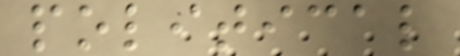political
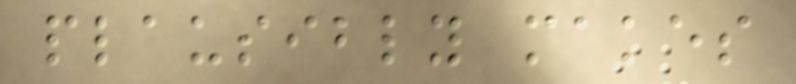plausibly makes
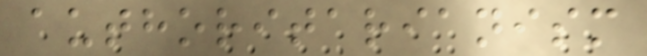authoritarianism
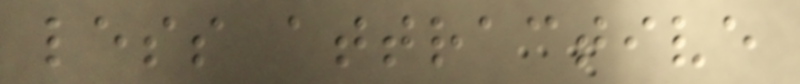less attractive
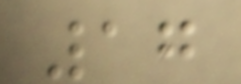17
